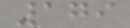179
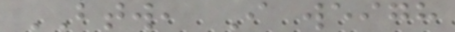BTW, I weigh
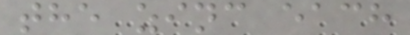the zinc each
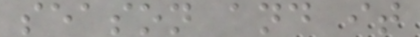season and it
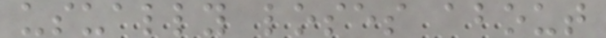usually loses about
